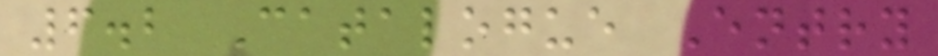6.2 Catalogue Entry
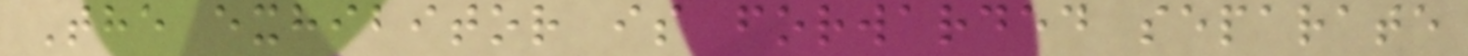The exhibitor is forwarded separate
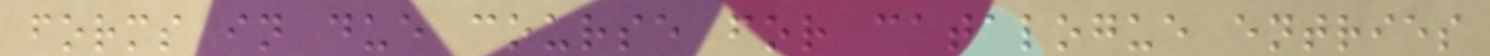forms in due course for catalogue entries
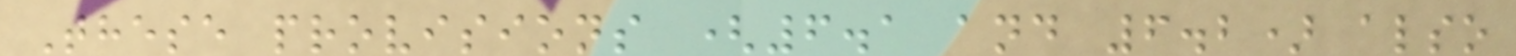These provisions (6.1 and 6.2) also
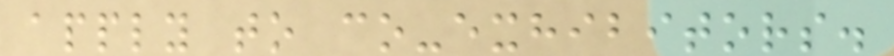apply to co-exhibitors.
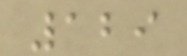129
